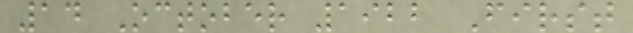14 October 1922 First
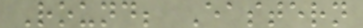Round; Eastern
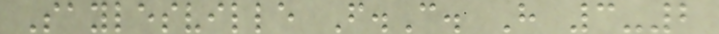Saylesville F.C. H 3-2
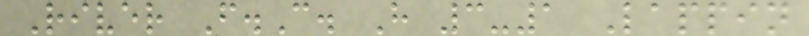River F.C. H 3-1 Lappin
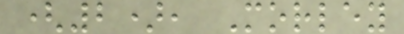(2), Morley
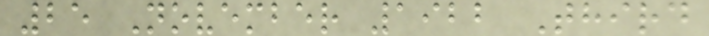25 November 1922 Third
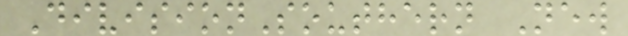DivisionSouthern New
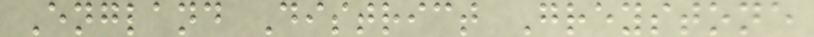England District Greystone
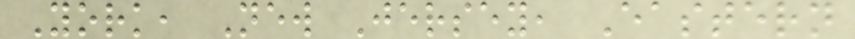York, New Jersey, Eastern
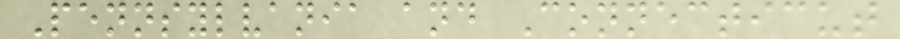Pennsylvania and Connecticut
